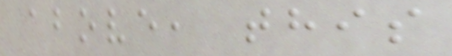above, this
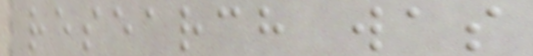research was
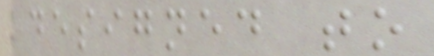designed to
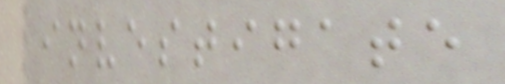investigate
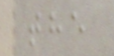the
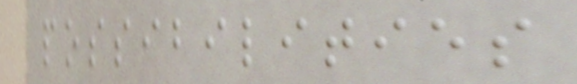possibilities
